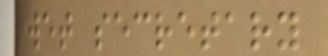wet secretary
